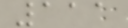111
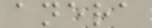anera
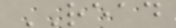READ
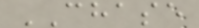CHASE
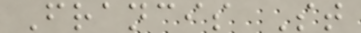Francis St
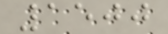1500
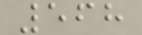568
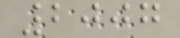2007
